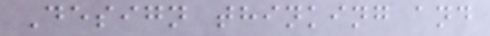Design thinking and
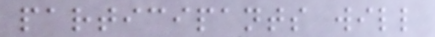participants will
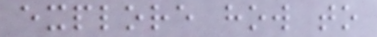explore how to
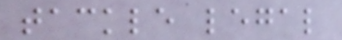tackle legal
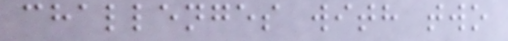challenges with two
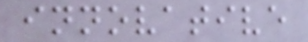innovative
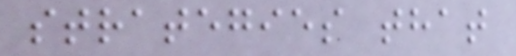strategies that
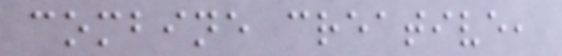combine creative,
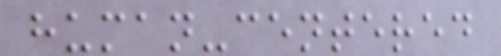human-centered
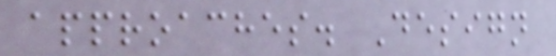approaches. Design
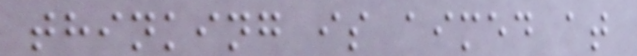thinking is aimed at
